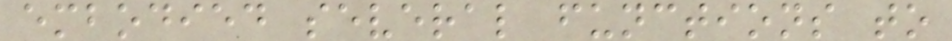embodied several functions to
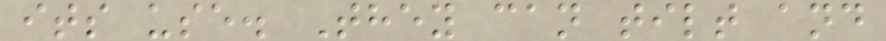its use. They can tilt and
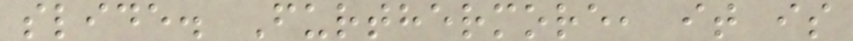slide. Furthermore, it is
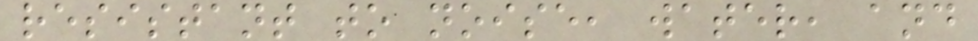resistant to noise, water, and
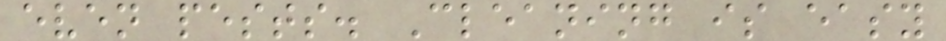even pests. Cleaning is easy
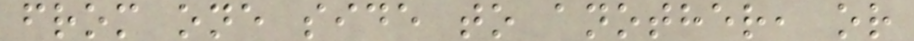from one side to another, or
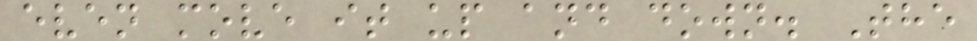even move it up and down. The
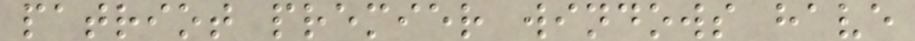patriot premier windows have
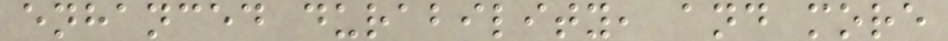enhanced durability, and more
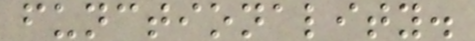functionality.
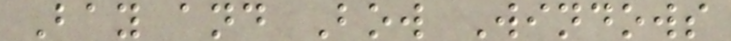Bay and Bow Windows
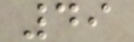49
